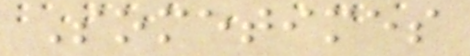Sometimes
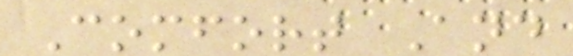Comfort And
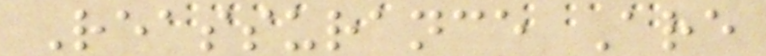Reassurance Are
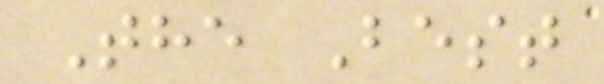The Best
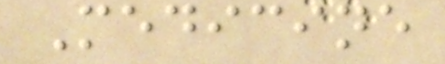Medicine
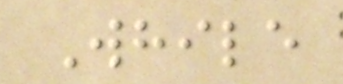While
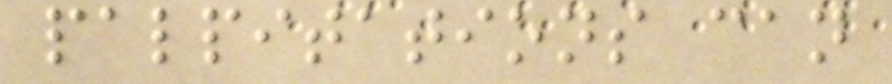palpitations can
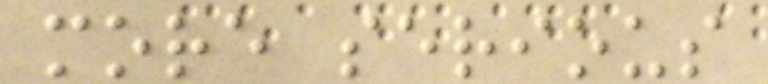more serious
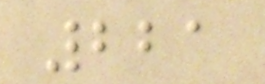221
